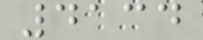4134
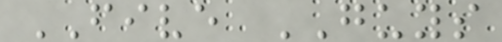FIVE GUYS
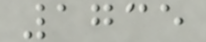1735
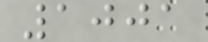1001
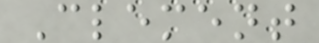Clement
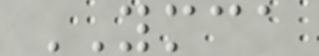YMCA
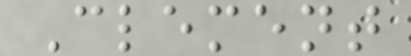Clement
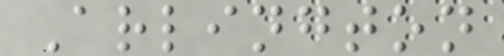Arlington
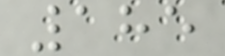185
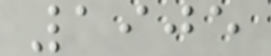1905
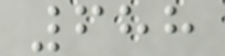688
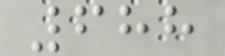688
